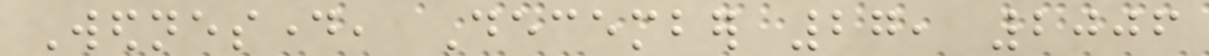Wednesday, December 27, 2006
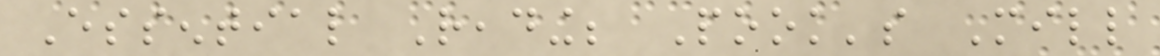Essential Reading; Pook's Mill
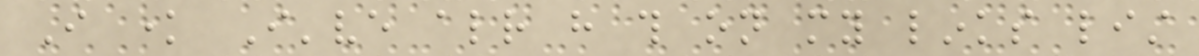I know I've already have this on my links list
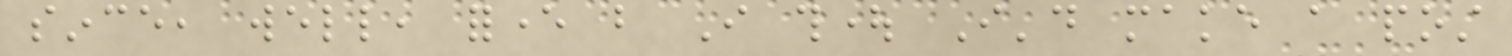since, well, forever but I thought I'd make a post
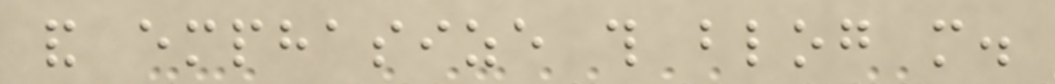and emphasize this blog more.
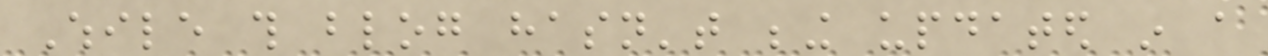While this blog hasn't being updated in a
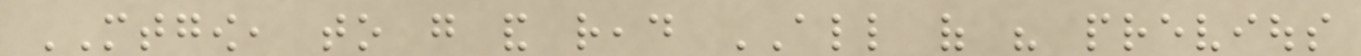MTGOW, to go and read ALL of his previous
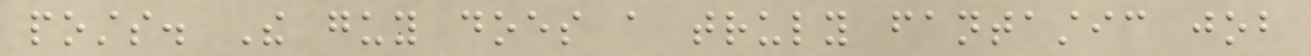posts. The guy does a truly fantastic job
